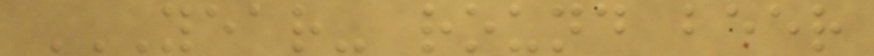YEAR- ROUND BEER
